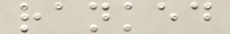ranked
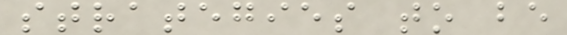strategies to be
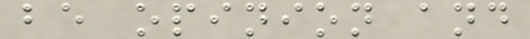be opinion and
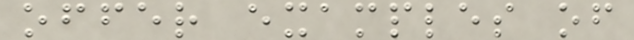offer examples of
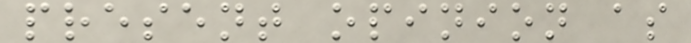present opinion as
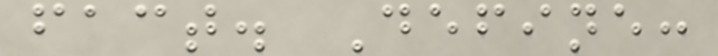fact. Define:
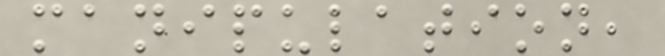manipulation,
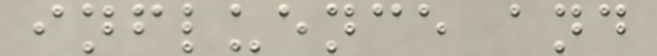influence and
